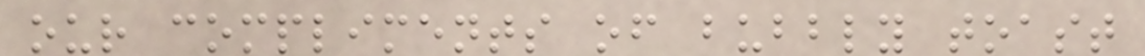our compliments of bubbly toast
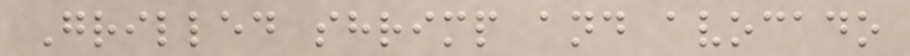Grilled shrimp and avocado
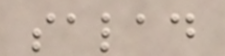salad
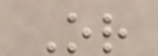Or
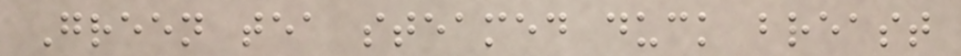Green tea steamed duck breast
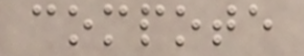compote
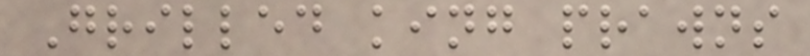Grilled king prawns
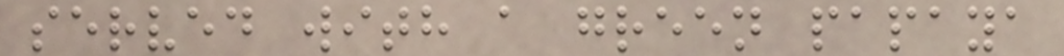served with a green papaya
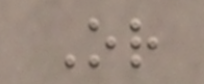Or
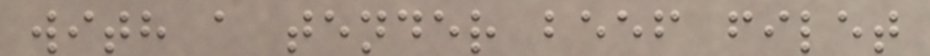with a tender beef filet
